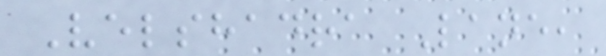Velshadra Lane,
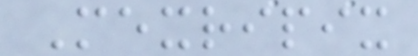Mexripix
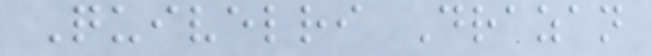Quivelri Drazan
